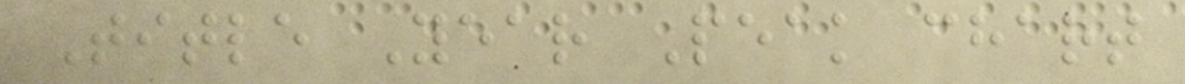Title Year Peak chart
